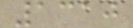1310
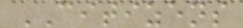CITIZENS
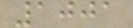1001
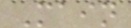Main
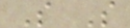S S
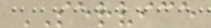SERVICE
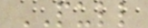PULL
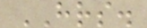HRS.
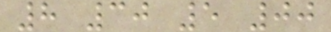8 30 5 00
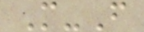M-F
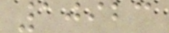10923
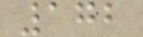172
